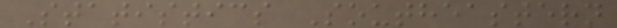Statistics Southeastern
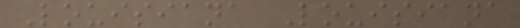Louisiana Louisiana
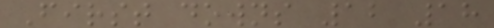First downs 12 18
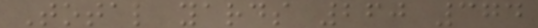Total yards 260 374
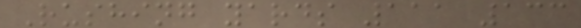Rushing yards 111 133
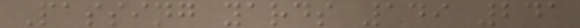Passing yards 149 241
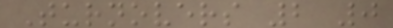Turnovers 2 0
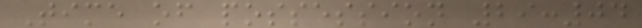Time of possession 29:04
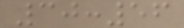30:56
